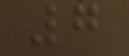7
